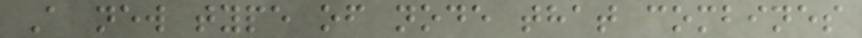A new type of node that combines
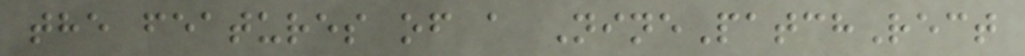the features of a NinePatchRect
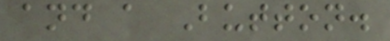and a Button.
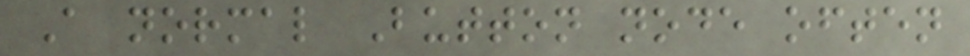A normal Button node often
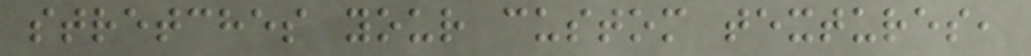stretches your custom textures,
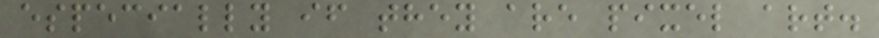especially if they are pixel art.
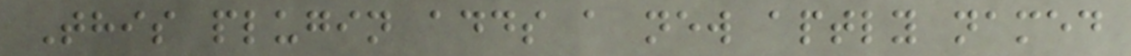This plugin adds a new aptly named
